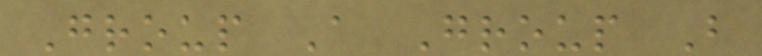Group A Group B
